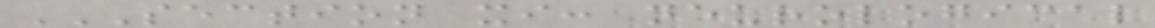SECTION XI: NEUROLOGICAL
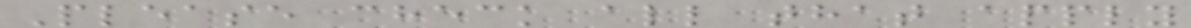Please check all that apply
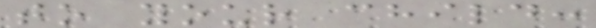to your child:
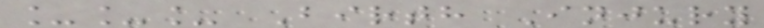___ Birth Injury
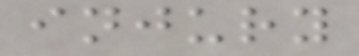injury
